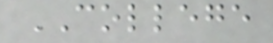COLLEGE
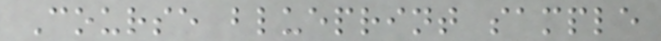Course blueprint sample
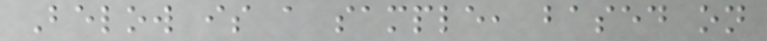Below is a sample, based on
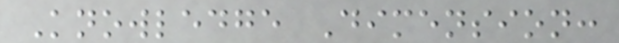Knowledge Dimension:
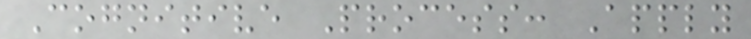Cognitive Process: Apply
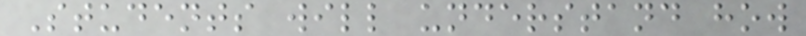Students will understand how
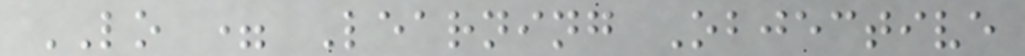LO = Learning Objective
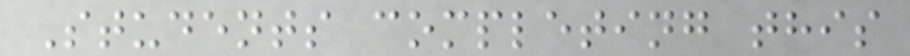Students completing this
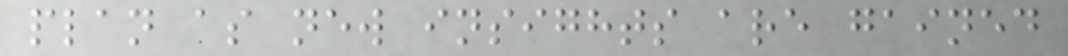plan as new insights are gained
